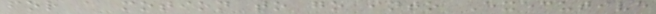for a motion to go into Executive
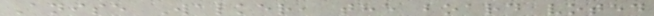Anise Walker, the board voted
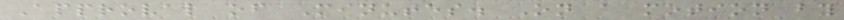Approval of Minutes. On a motion by
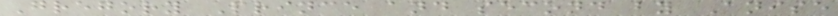Gregory Prince and second by Anise
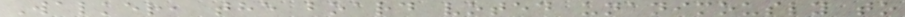Walker, the board voted unanimously to
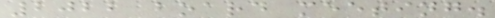2022 board meeting.
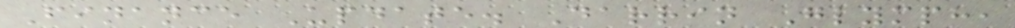Finance Update. Darrin Glymph,
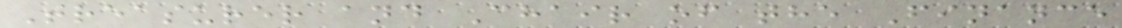Treasurer and Chair of the Finance
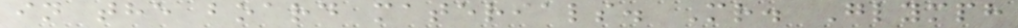in the board materials. Mr. Glymph
